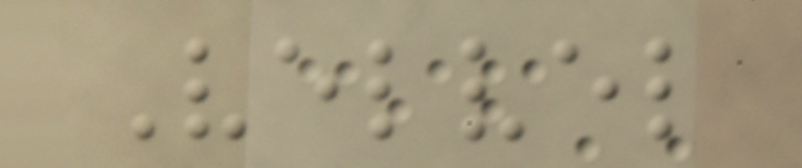Velvel
